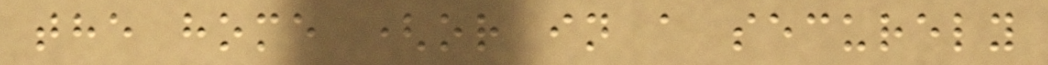the home (or in a securely
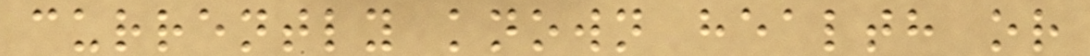currently known health or
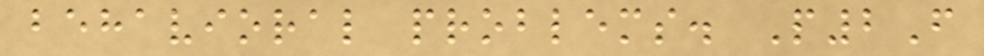behavioral problems. P2F
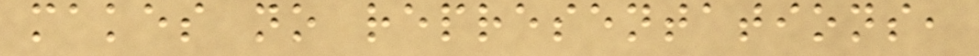makes no representations,
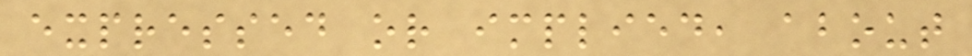expressed or implied, about
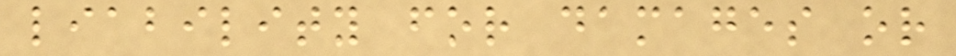liability for damages or
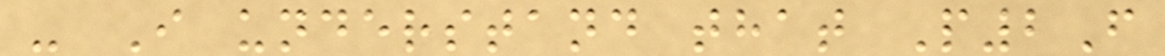- I understand that P2F
